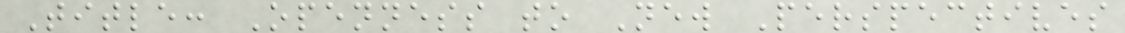Title: Openness to New Perspectives
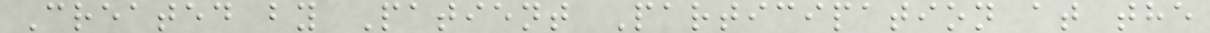Created by Patient Participation at the
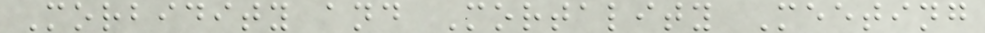Morbidity and Mortality Meeting
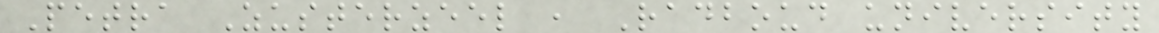Petra Zusterzeel , Radboud university
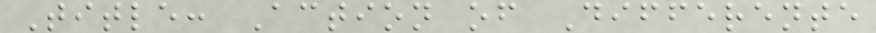Title: Action of Differente
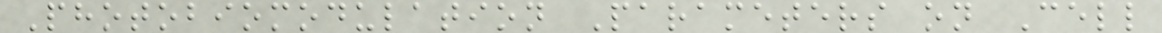Photobiomodulation Parameters on Cell
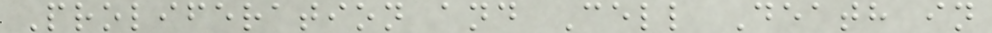Proliferation and Cell Death in
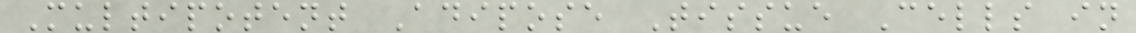Multipotent Adipose Tissue Cells in
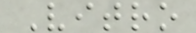Vitro
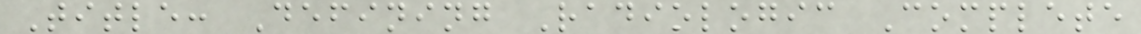Title: Defining Radiologic Complete
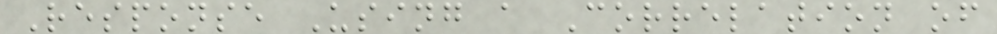Response Using a Correlation of
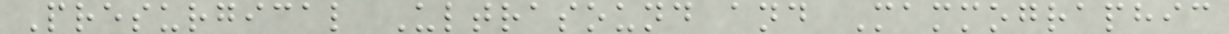Presurgical Ultrasound and Mammographic
